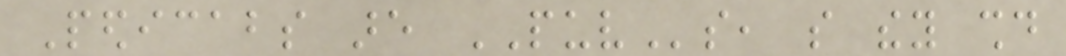Pedicabs are PUVs, so they should
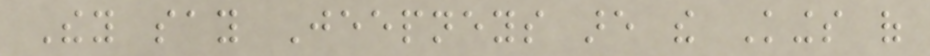They say Jeepneys are the Kings of
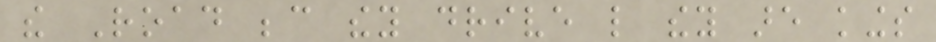the Road because they drive like they are kings
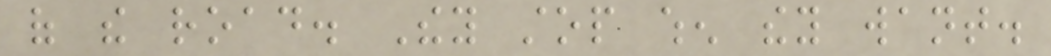of the road. They stop when they want.
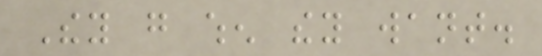They go when they want.
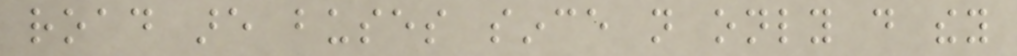road are buses since not only do they
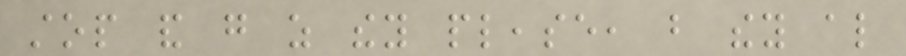stop and go as they please, but they also
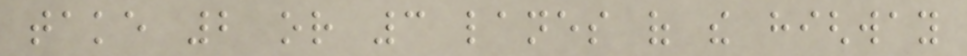take 2 or 3 lanes of the highway
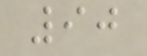90
